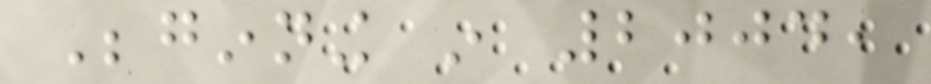Beginning in 2004,
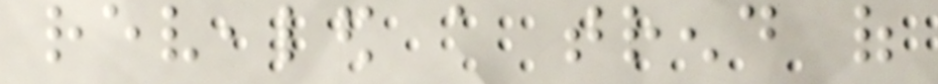revealed a trend of
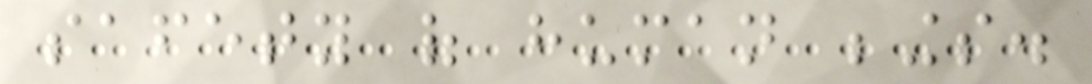safety of human beings.
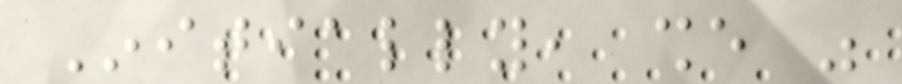Initially, she was
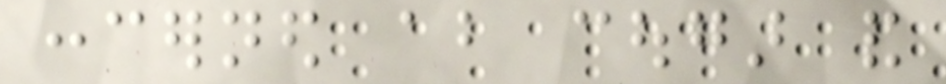concerned about cougar and
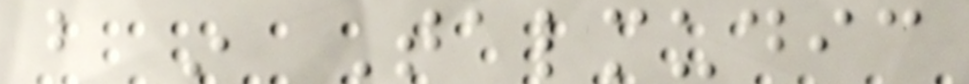but in Talmudic
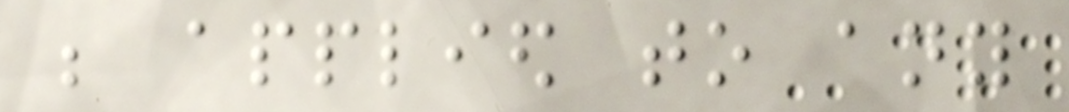be applied to any
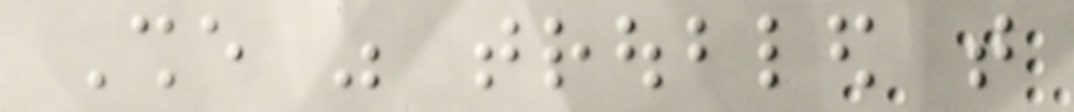She was troubled that
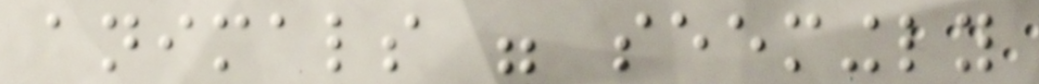animals were seemingly
